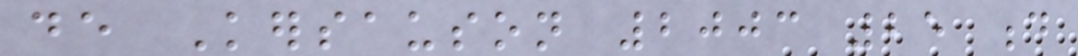de Kersauson 2003 25 d
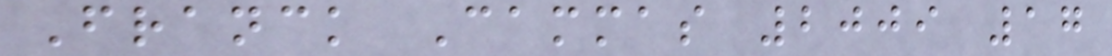Franck Cammas 2009 17
